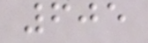605
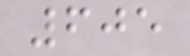605
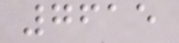7615
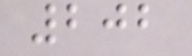202
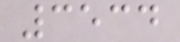3534
